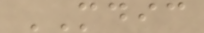MDIC
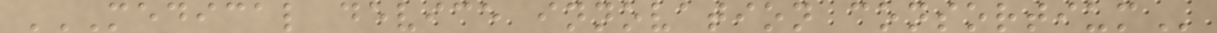MEDICAL DEVICE INNOVATION CONSORTIUM
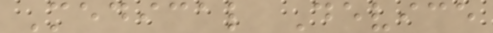Medical Device
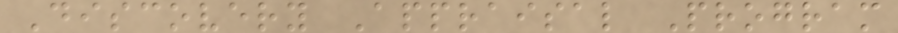Discovery Appraisal Program
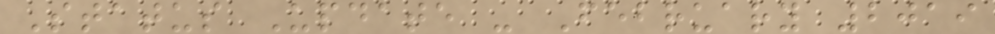Status Update - February 2019
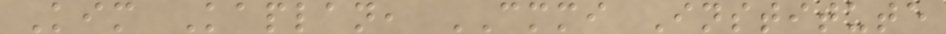Kim Kaplan, CMMI Institute
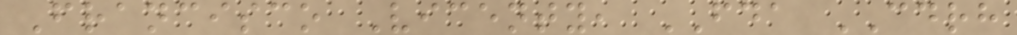Francisco Vicenty, FDA CDRH
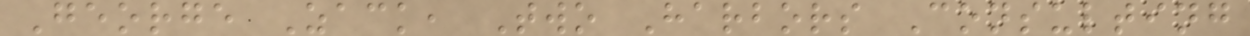George Zack, Two Harbors Consulting
